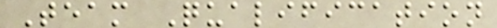Team Qualification
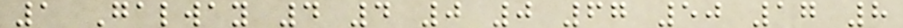1 Galway 4 4 0 0 67 50 17 8
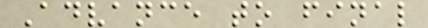Advance to final
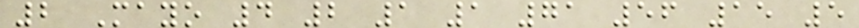2 Mayo 4 2 1 1 71 56 15 5
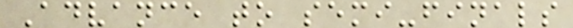Advance to semi-finals
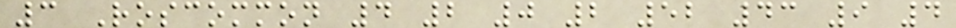3 Roscommon 4 2 0 2 52 43 9 4
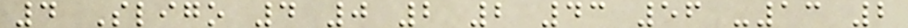4 Sligo 4 0 2 2 43 56 -13 2
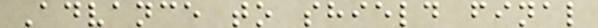Advance to shield final
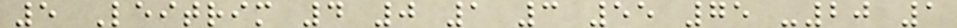5 Leitrim 4 0 1 3 55 75 -20 1
